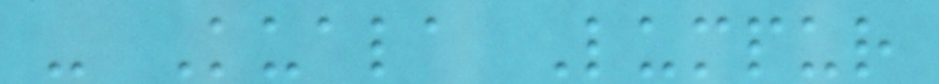- Kuala Lumpur
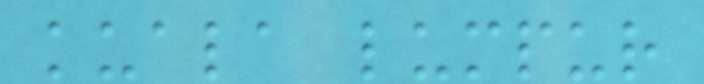kuala lumpur
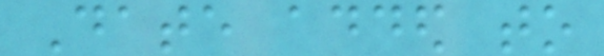Date added to
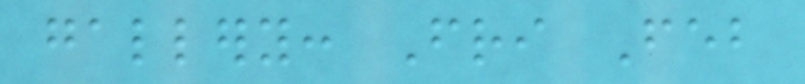gallery: Fri Feb
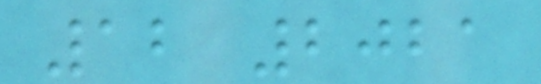12 2021
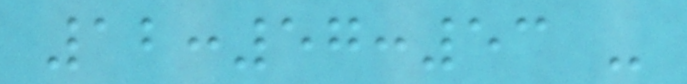12:57:53 -
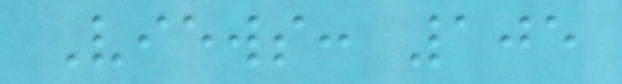Views: 105
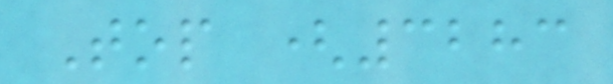Top (3283
